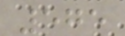575
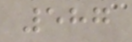587
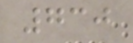730
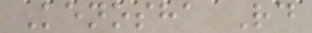Kenosha Rd
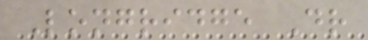Longridge Dr
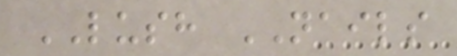LUSH NAILS
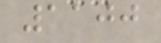1100
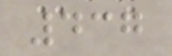437
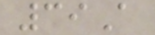39A
